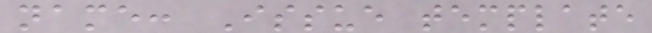name: Issue template
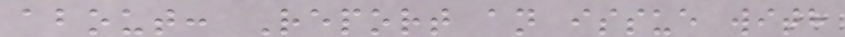about: Report an issue with
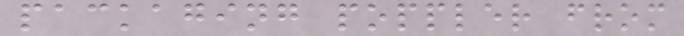packaging poppler from
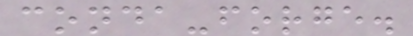conda-forge.
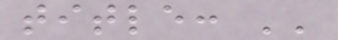title: ''
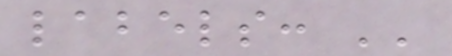labels: ''
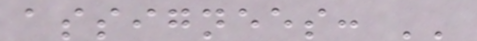assignees: ''
